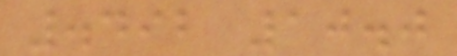.492 10.0
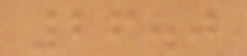26.0
